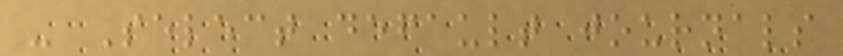- Select default journals
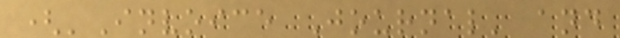('Invoice Journal' and
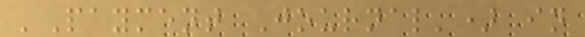'Payment Journal') in
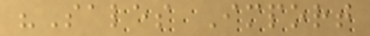"Sales Import
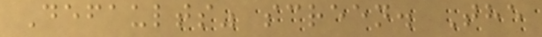Defaults" screen. The
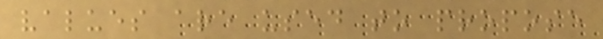values are used to propose
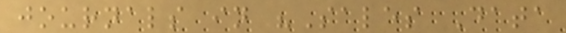journals in "Sales Data
